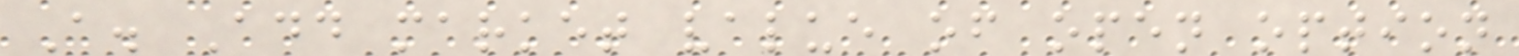A. Add market value of open option
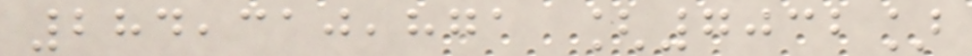284,310,871 [7032]
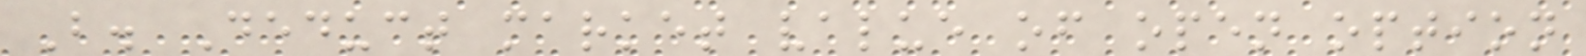B. Deduct market value of open option
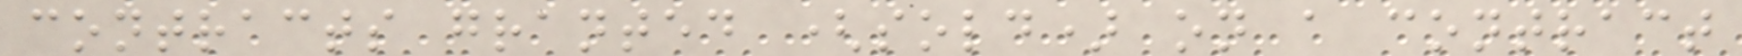contracts granted (sold) on a contract
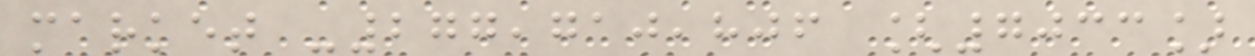market -277,710,806 [7033]
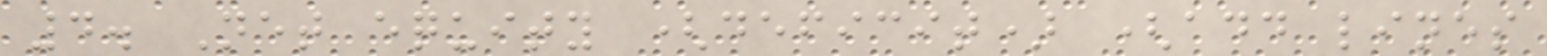4. Net equity (deficit) (add lines
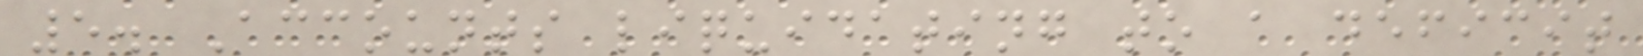5. Accounts liquidating to a deficit
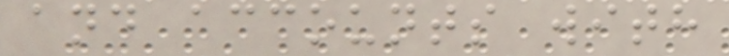and accounts with
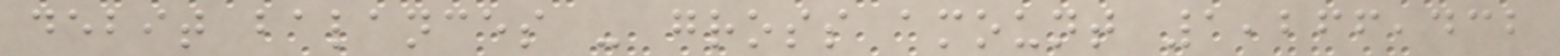debit balances - gross amount 1,266,432
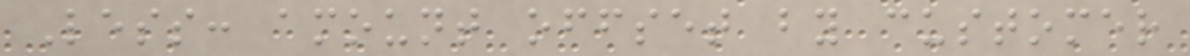Less: amount offset by customer
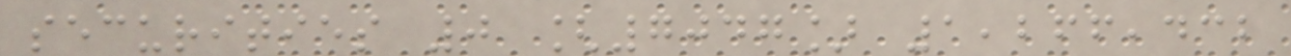securities 0 [7047] 1,266,432
